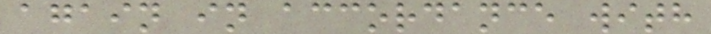again in accordance with
